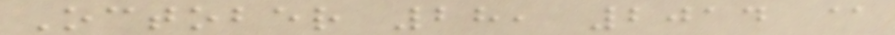October 28, 2014 @
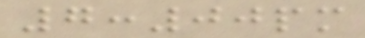7:00pm
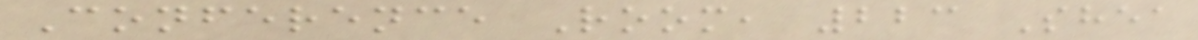Conference Room, 223 Shea
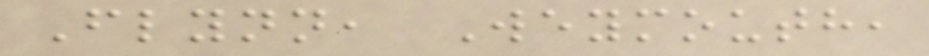Flynn, Weymouth,
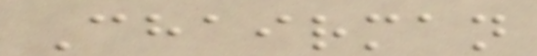Chairman
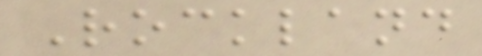Rockland
